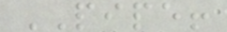PIPE!
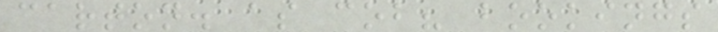carton. as cob? bookings
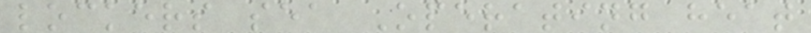lockers sea Operating heat
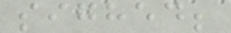sighed;
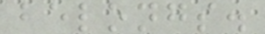belongs.
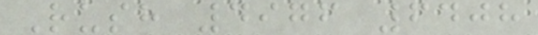Rush 4976 6408
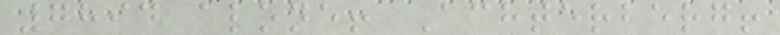7894 alone! Achterberg!
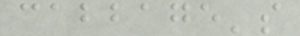cabbage's
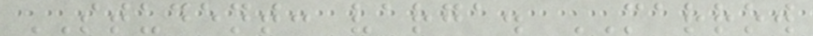STUDENT: varga. MARROW
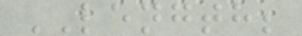LENGTH;
